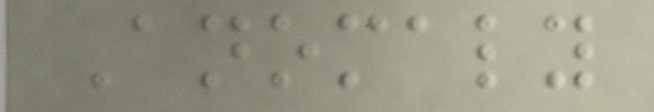Anomaly
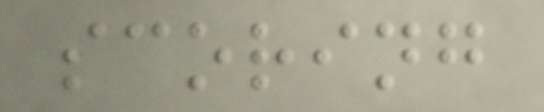scoring
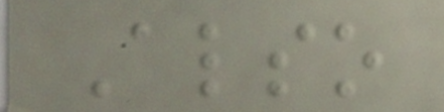Also
